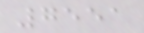7551
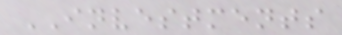INVESTMENTS
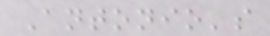Antonio's
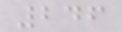246
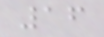16
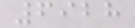6928
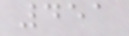451
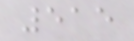515
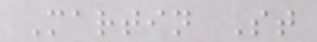Martin St
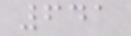641
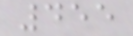455
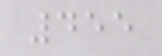455
